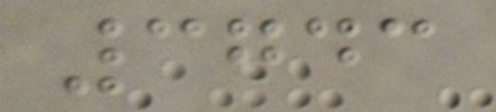3743
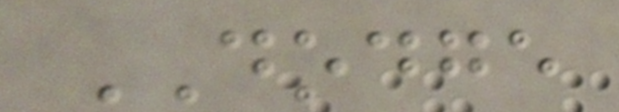DODGE
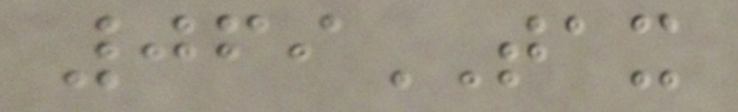069TAX
